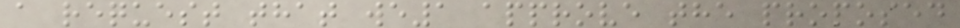a request that we1 approve the proposed
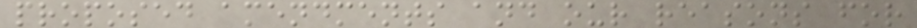proposed amendments and our reasons for
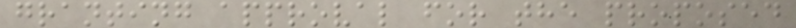granting approval for the proposed
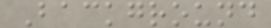Background
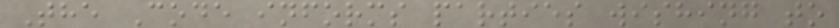The Code informs parties wishing to
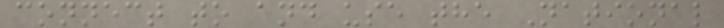connect to and use the National
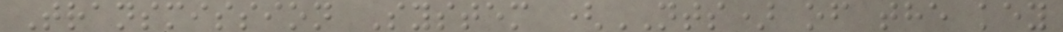Transmission System (NTS) of the key
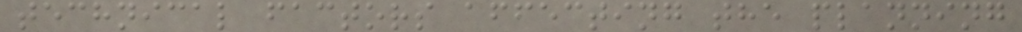technical factors affecting the planning
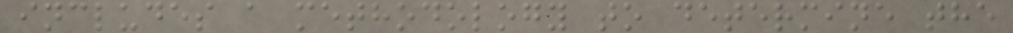includes a methodology to determine the
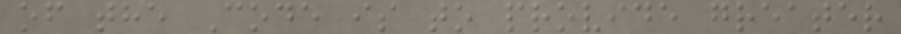of the Code is to provide greater
